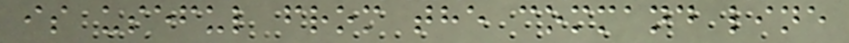is useful from the command line
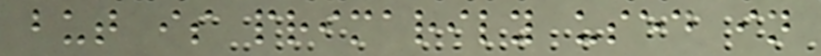but is primarily used in
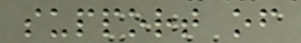support of
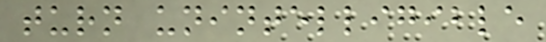turn unintelligible
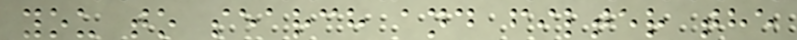you to search and filter the
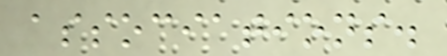associations.
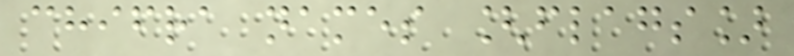chifra names [flags]
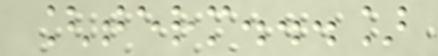[term...]
